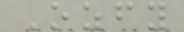Ozfy
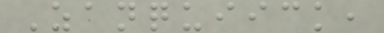Zanquiick,
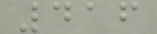416
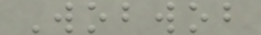Wobwob
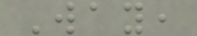Way,
